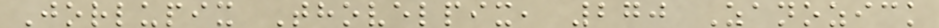Jorlupix Thovelpix, 270 Zanozick
